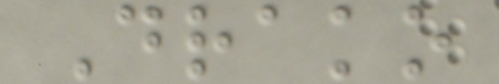Drako
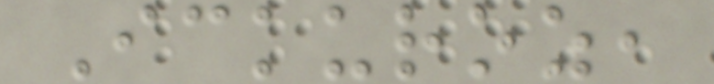Ickuroz,
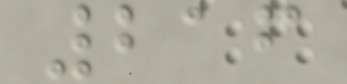216
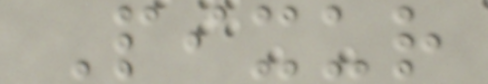Pixur
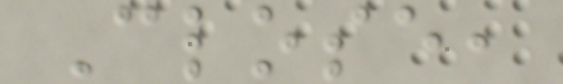Close,
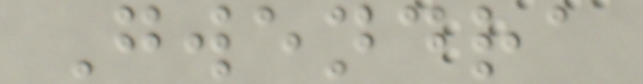Gwendra
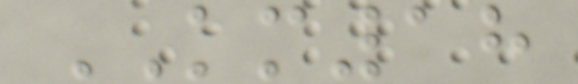KM18
